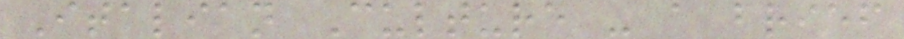Italian Culture - a brief
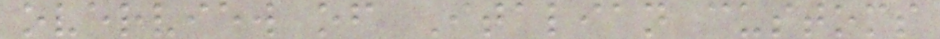overview of Italian customs
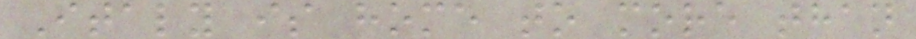Italy is home to more than
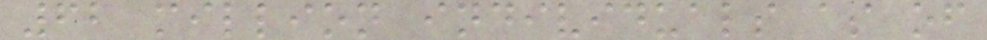62 million individuals as of
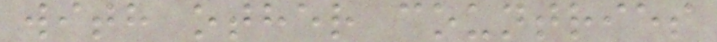with other countries
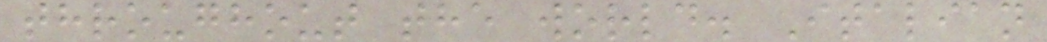throughout the world. Italian
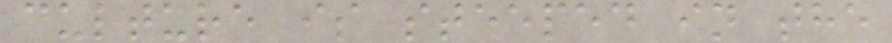culture is steeped in the
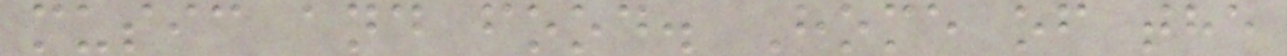music and food. Home of the
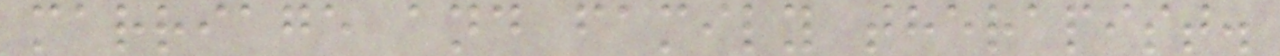marriage and family therapist.
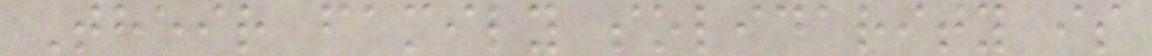Their family solidarity is
